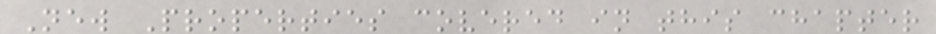New Properties covered in this chapter
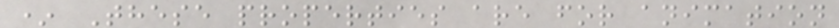* These properties are for animation
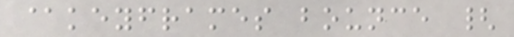@keyframes bounce {
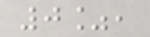0%,
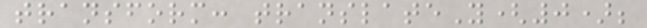transform: translateY(0);
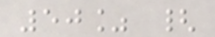50% {
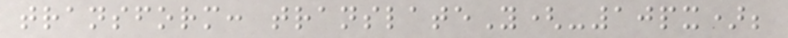transform: translateY(-10px);
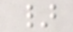}
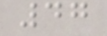47
